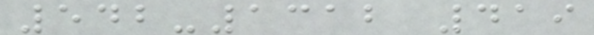542-1312 419
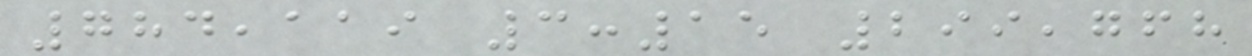784,119 3:15 299,768
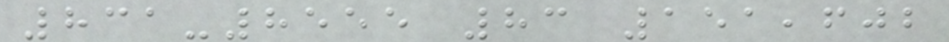831-8555 83 151,602
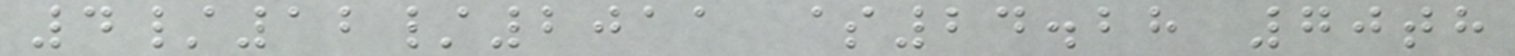4/12/2011 $24.28 70th
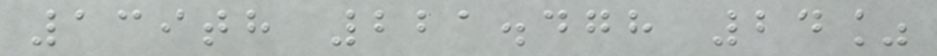139th 221.478 24%
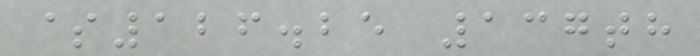$126.25 137th
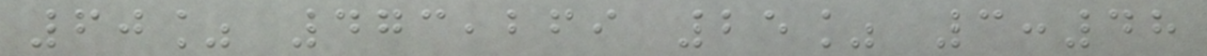60% 473,269 25% 3:48
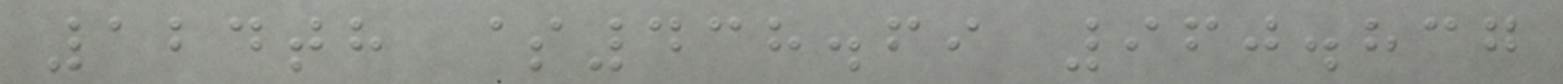124th $438.69 960.837
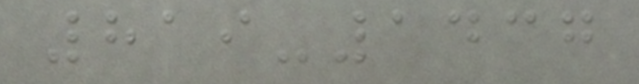819-1437
